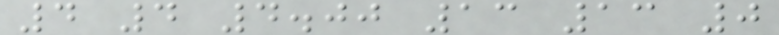4 4 4.00 13 13 0
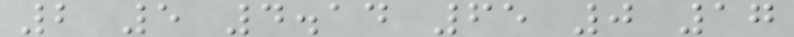2 5 4.14 65 0 17
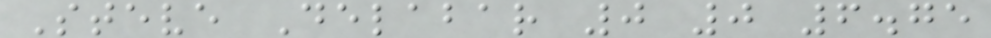Steve Delabar 0 0 6.75
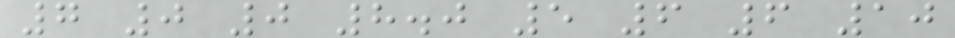7 0 0 8.0 5 6 6 10
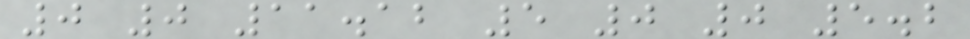0 0 11.12 5 0 0 5.2
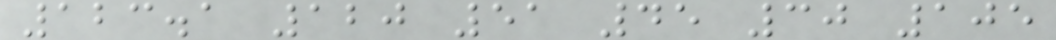123.1 120 51 45 30 105
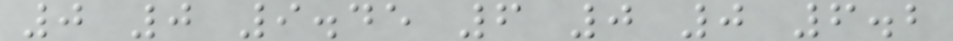0 0 9.45 6 0 0 6.2
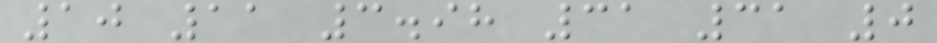10 11 3.98 31 31 0
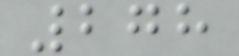278
